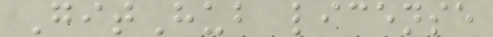GitHub license
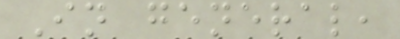In general,
